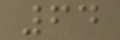64
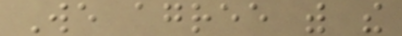We agree with the
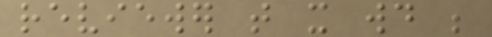reviewer that it would be
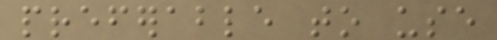preferable to use
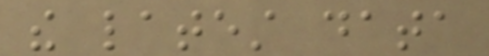the latest data
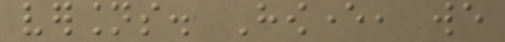versions. However, we
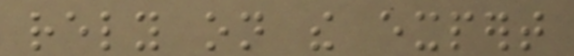rely on the expert
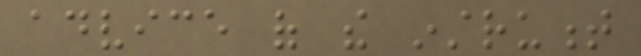advice of the instrument
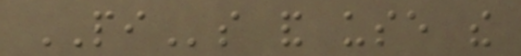PIs and use the
